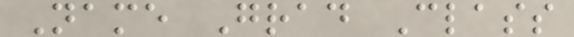Name Grad Class
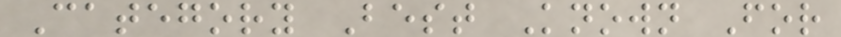Category Best Known For
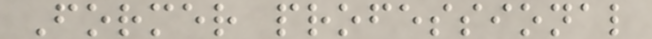Former professional
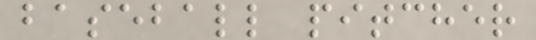baseball pitcher
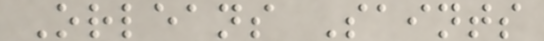Orleans Saints
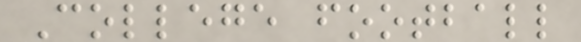College football
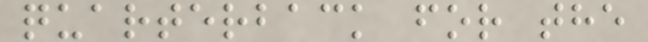quarterback for the
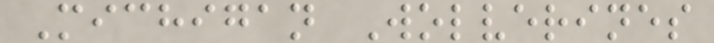Michigan Wolverines
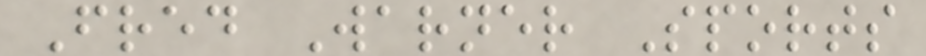Fred Warner Sports
